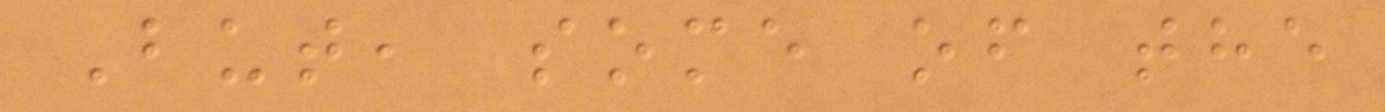But, some of the
